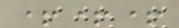+++
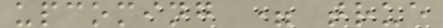upcoming = true
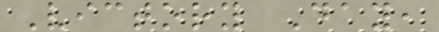Victory Day,
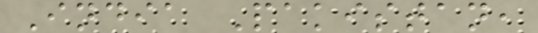India Pakistan,
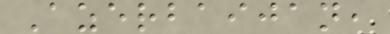Azerbaijan,
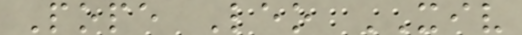Pope Leo XIV
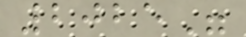2025"
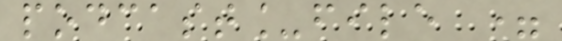podcast_file =
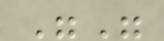""
